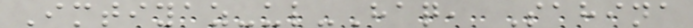Imtiyaz-ul-Haq, Sahina
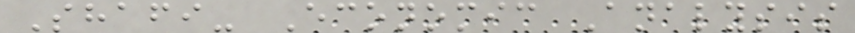Shafi- Economic Analysis
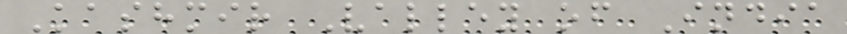Kashmir Valley of India
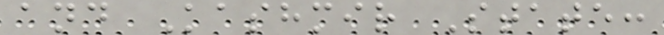and Kashmir State:
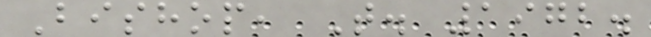Bishop, T. 1972.
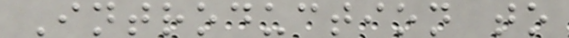Introduction to
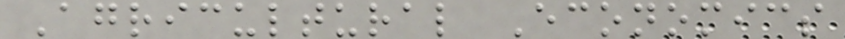Agricultural Economics
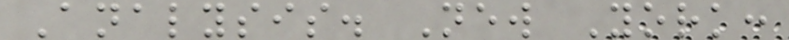Analysis. New York:
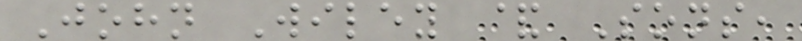John Wiley & Sons,
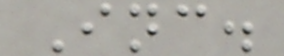Inc.
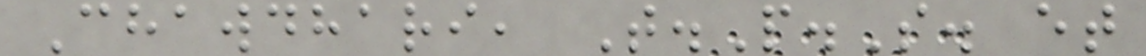Chawdhari, T.P.S. et
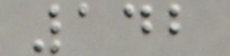142
